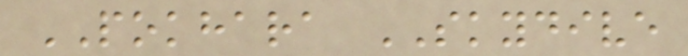POKHARA SKYDIVE
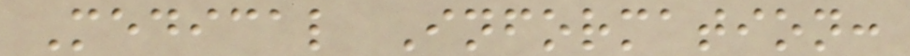Medical Information:
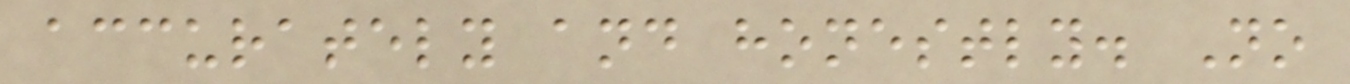accurately and honestly. No
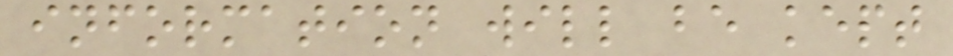information will be kept
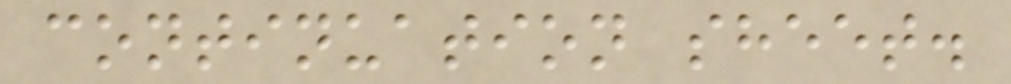continuation sheet.
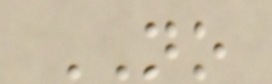NO
